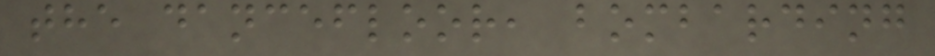the dancefloor, bombarding
